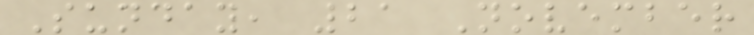Sunday, 21 November
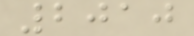2010
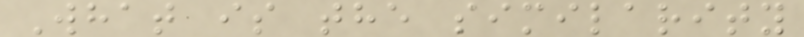What is the similarity
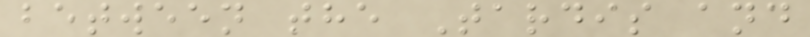between the Tardis and
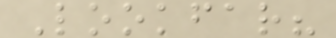Lookfar?
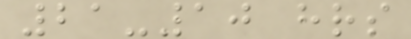21-10 hrs
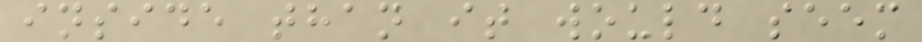inside than it would seem
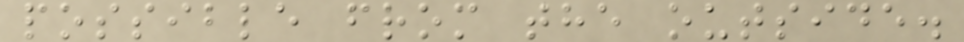possible from the outside.
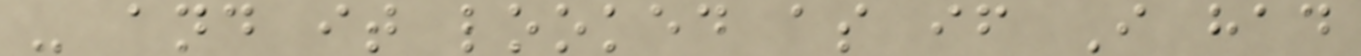- and it looked as if I had
